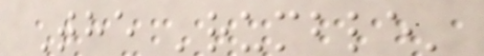The 'rumble'
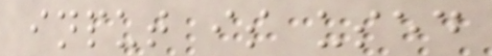input is used
